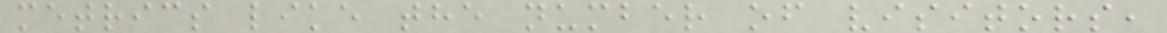metrics like the number of visitors,
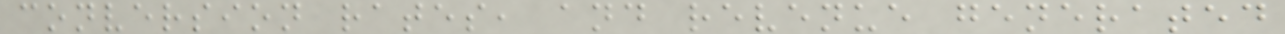conversion rates, and revenue generated
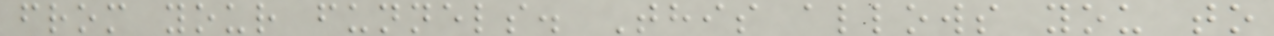from your funnels. This allows you to
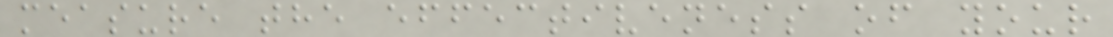measure the effectiveness of your
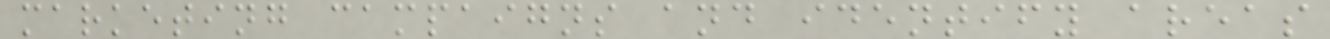marketing campaigns and identify areas
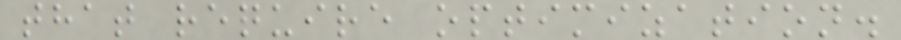that require optimization.
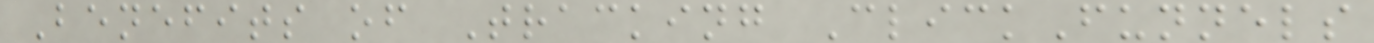Benefits of Tracking ClickFunnels
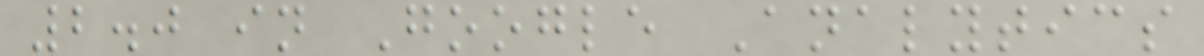2.0 in Google Analytics
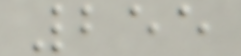255
